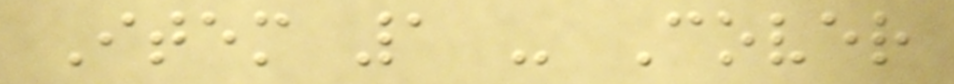Item 1 - Cover
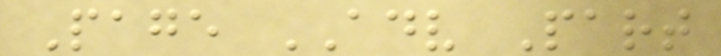Page ADV Part
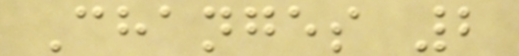Changes 2
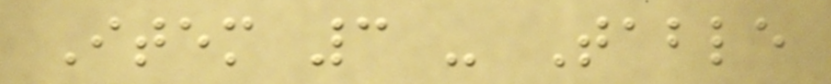Item 3 - Table
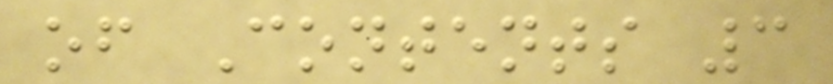of Contents 3
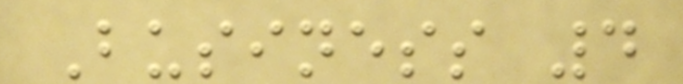Business 4
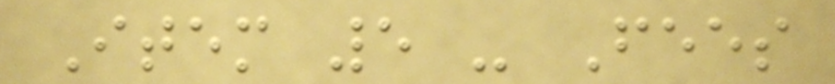Item 5 - Fees
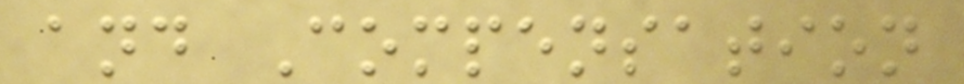and Compensation
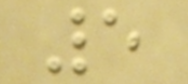5
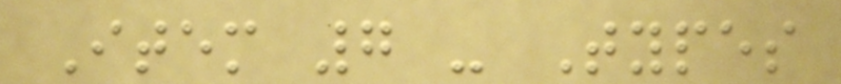Item 7 - Types
